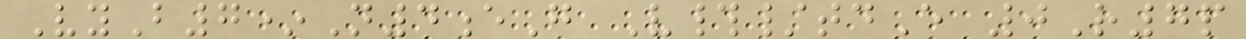VyB7*N4eG V#/tdE 0R7p
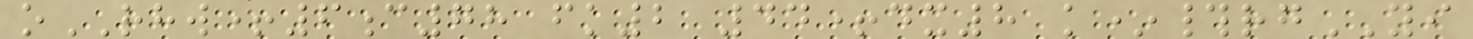oRHW+6c78 fk2 44+dx8 k*#rgYI
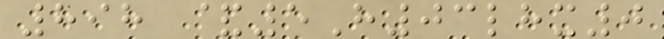898 &5H03lhx0
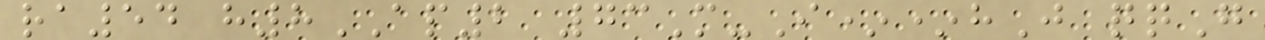ra54 h8AP2 73M-I**hJ qqG
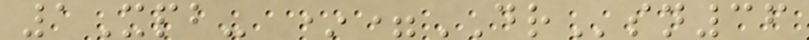1Xpb- *=DRsn36
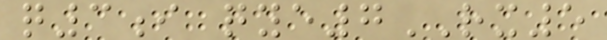q3i qye7RX5
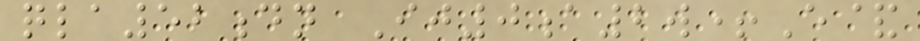qla52dn Ij0a2w+E&
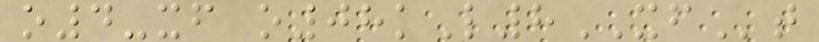o4-xf o08kL8XFt
